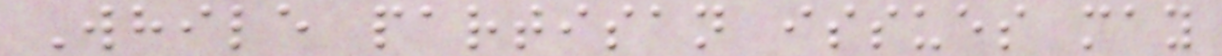While partisan issues may
